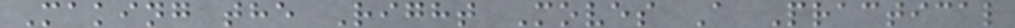Making the Right Moves A Practical
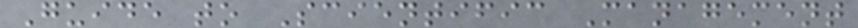Guide to Scientific Management
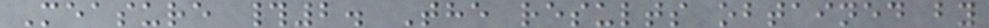Measure #2. The results obtained by
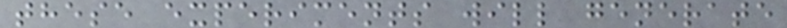these experiments will generate
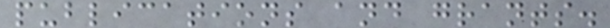publications and grants.
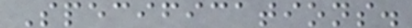Specifications.
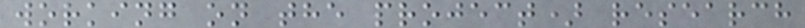working on the project) research
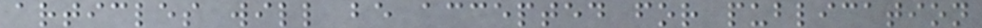articles will be accepted for publication
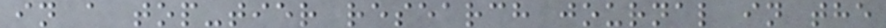in a top-tier research journal in the
